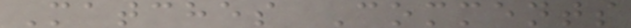Matches Comments
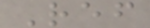Ref
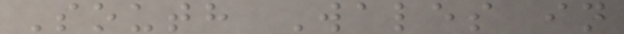South Wales in
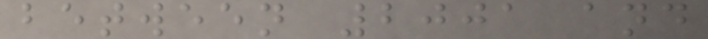between 2001 and
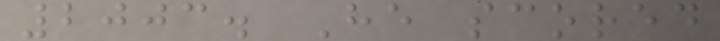2003. He scored
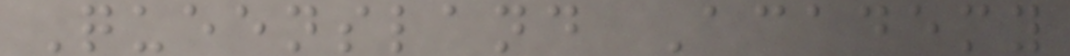Queensland Academy
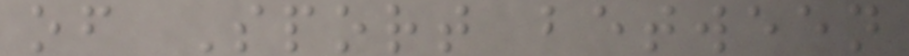of Sport between
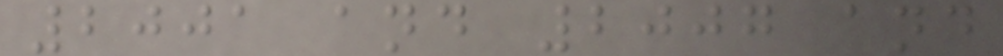2001 and 2007 and
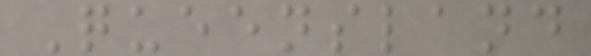Queensland
